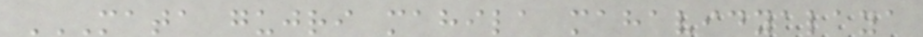MATA GUJRI MAHILA MAHAVIDYALAYA
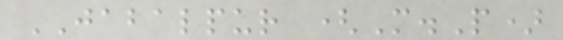JABALPUR (M.P)
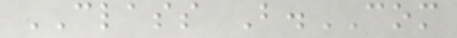CLASS B.COM
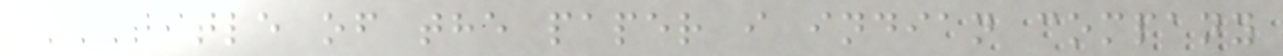TITLE OF THE PAPER I INDIAN COMPANY
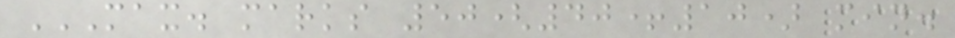MAX. MARKS 50(40+10) MIN.
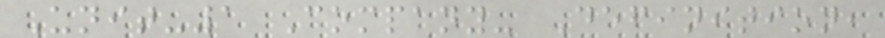Unit-1 Company- Definition,
